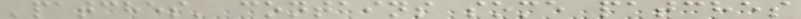'patches' contains some patches
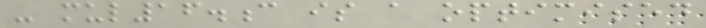- mul16.c is a optimised
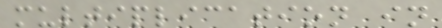multiplication in
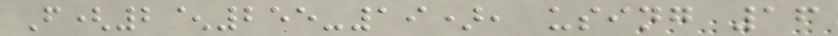F(2^255-19), using 16
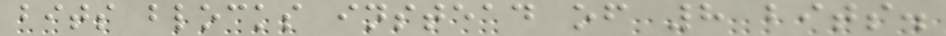bits blocks instead of 8 bits.
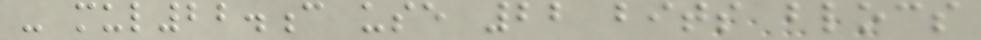- mul22.c use 22 bits blocs
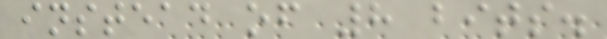instead of 8 bits.
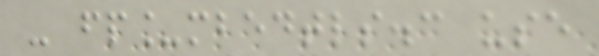- fp_mbedtls.c use
